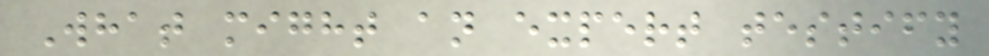What might an expert testify
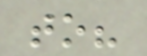to?
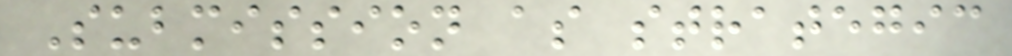Submission as strategic
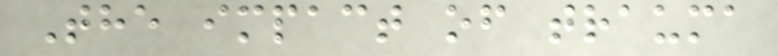The impact of trauma
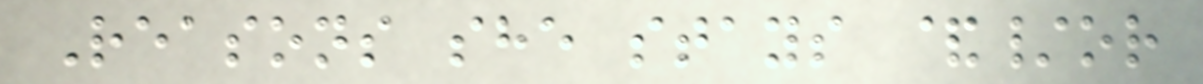Reasons she stays &/or
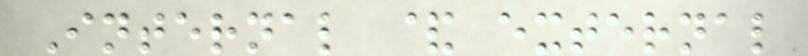Internal & external
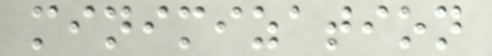minimization
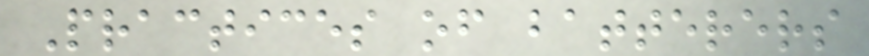Practices of batterers
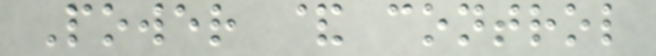Power & control
